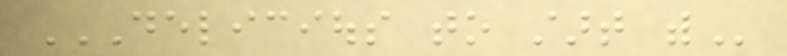DELICIOUS TO START WITH
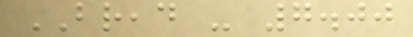BREAD - 7.00
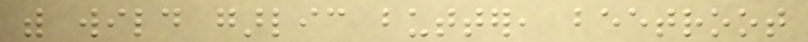with wild garlic butter, beetroot
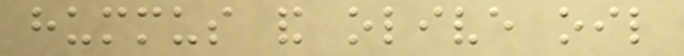hummus and olive oil
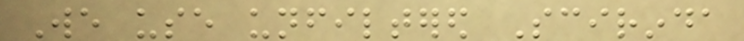We use unfiltered Scirinda
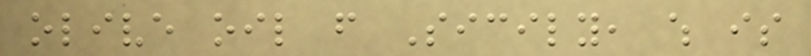olive oil from Sicily, which is
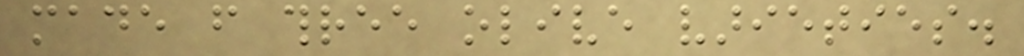made from three olive varieties.
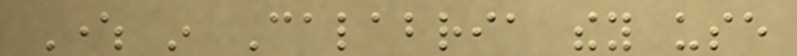Where in Calabria they use
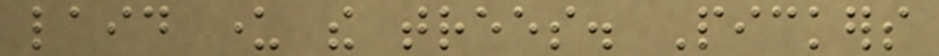laid under the trees. Pickers
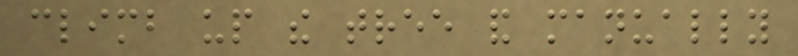climb up the tree and manually
